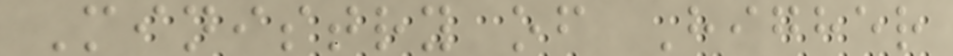Ministry of Higher
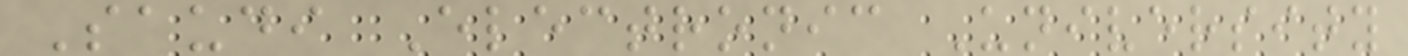Saudi Electronic University
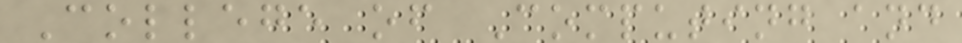College of Computing and
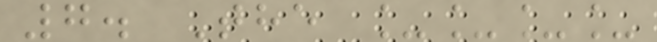7. The ____
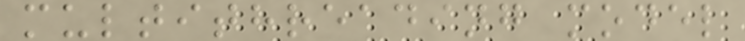multithreading model
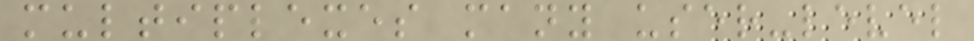multiplexes many user-level
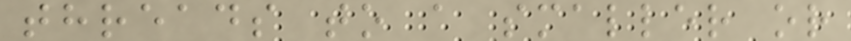threads to a smaller or
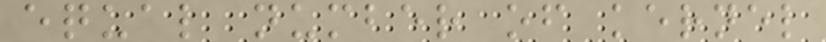equal number of kernel
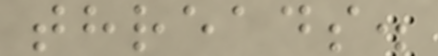threads.
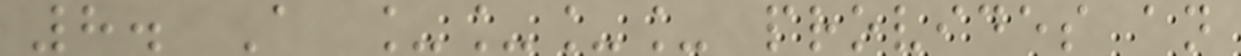8. A ____ provides an
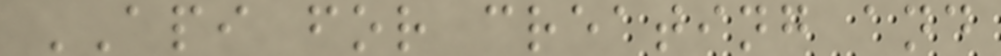API for creating and
